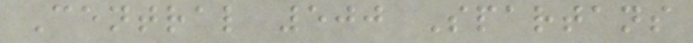Central 500 Spartans
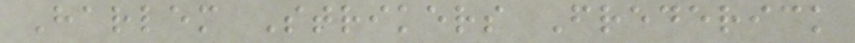Harlem Strikers Frederick
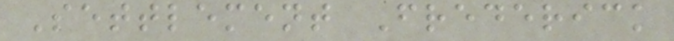Settlement Frederick
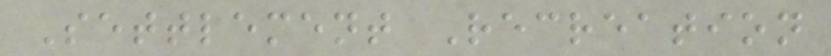Settlement Recreation
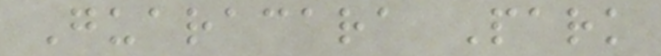Guaracara Park
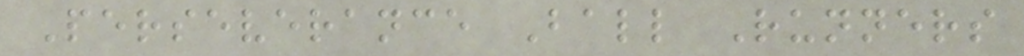Perseverance Ball Runners
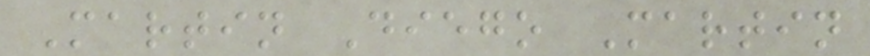Martin Diego Martin
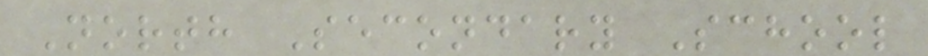North Secondary School
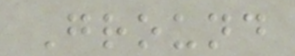Ground
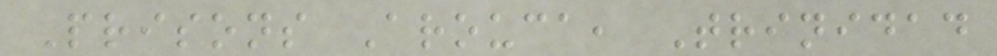Prisons Arouca, Trinidad
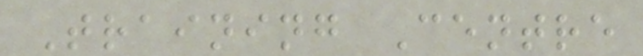Training Centre
